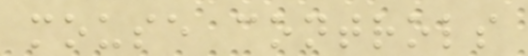mouse controls
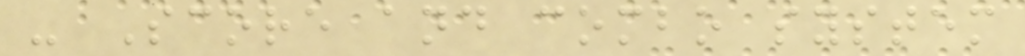- Score and combo system
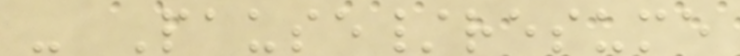- Pause/resume
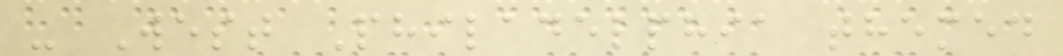- West Philadelphia themed
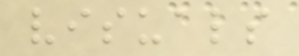visuals
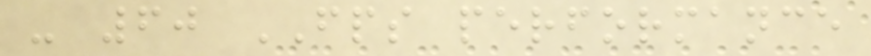- 60 FPS performance
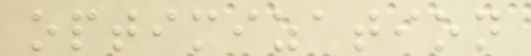optimization
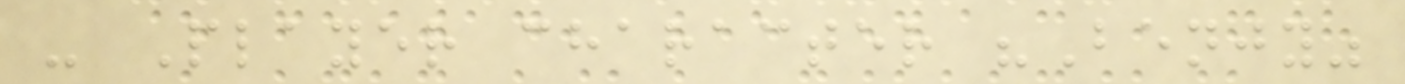- Player character "Benjy"
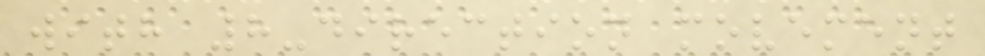with 8-direction movement
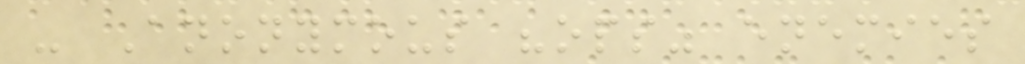- Anonymous "ops" enemies
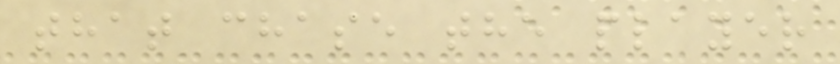that chase the player
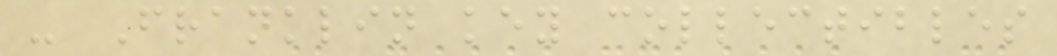- Franklin key collectibles
